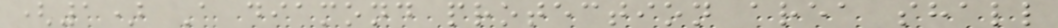(1) A diamond protection area shall
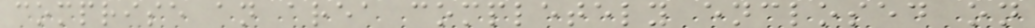comprise an area completely enclosed on
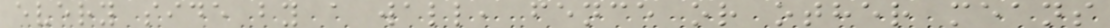every side by a wall, fence or other means
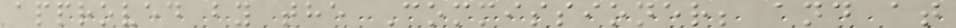approved by the Commissioner; and at
